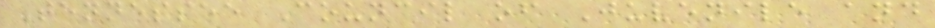Tennessee Council of Juvenile and
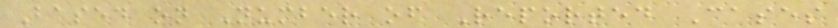Based on Number of Reported Cases
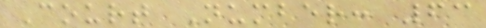Court Number: 63
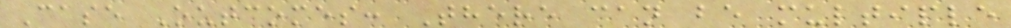Case Outcomes: There can be multiple
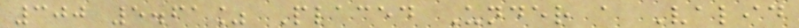300 5.61% Placed Under a Valid
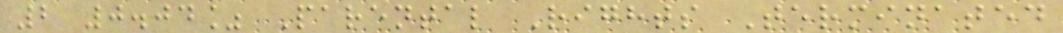2 0.04% Parental Rights Terminated
